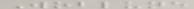Woblune
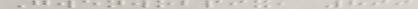Gwenwobpix, 899
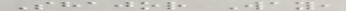Shajor Way,
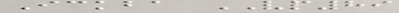Ickba VP89
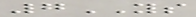7YS
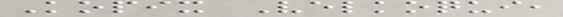Kopix Velkoqui,
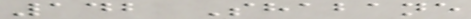142 Shabane
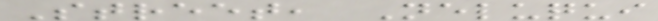Street, Neluqui
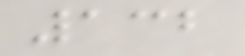132
